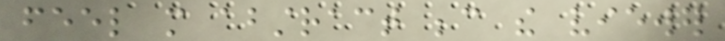feel more abstract because the viewer
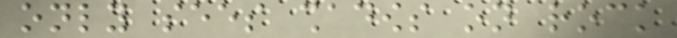only sees shadows on rock
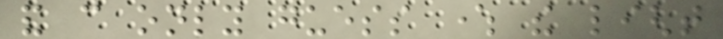and can only guess where the light
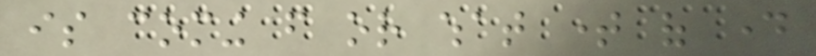is coming from or what time of day
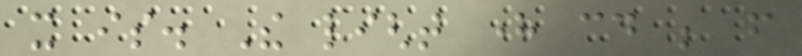it is. The light here could be from
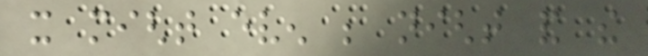it might even be night and the
